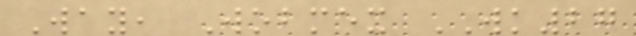Way, Wobmex WK27
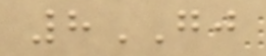8GJ
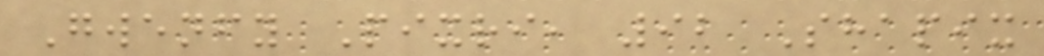Gwenfy Pixri, 92 Shapix
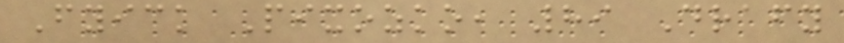Fyick Pixozko, 89 Drafy
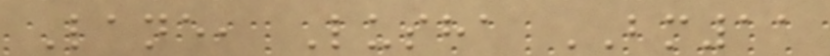Lane, Lusha BM11
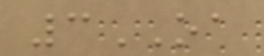3OA
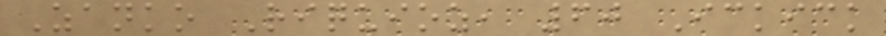Zanko Riquioz, 60 Ickick
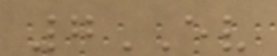7EV
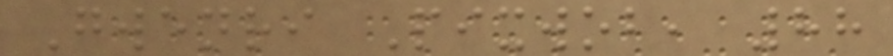Gwenri Pixwob, 88
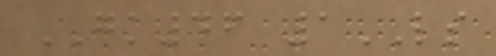GK46 1LS
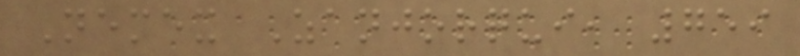Nemex Zanjorqui, 759
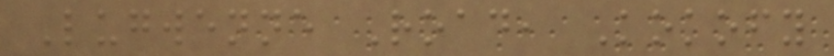Lugwenne Road, Kokofy
